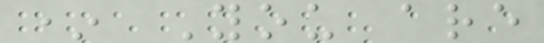* You are
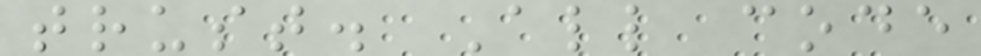trust. All code
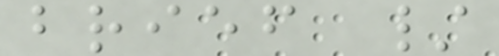brief /
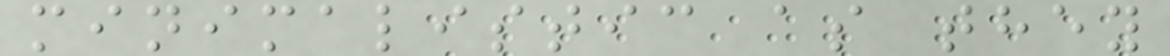minimalistic as they
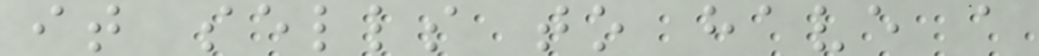it sells to have a
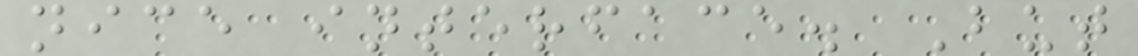nice interface. But
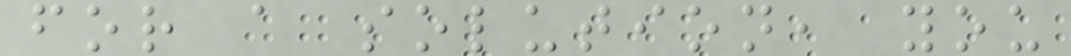for a solution, you
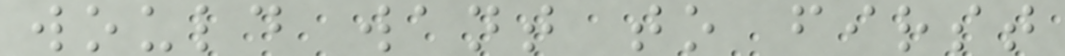would want to first
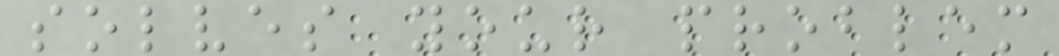solves your problem
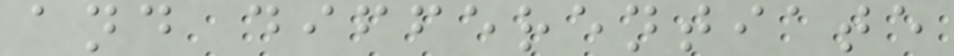and differentiate
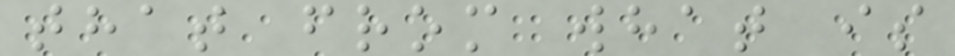that from what is
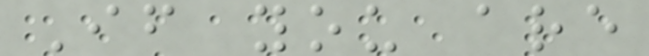If you are
